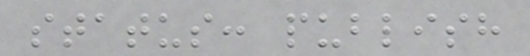status: publish
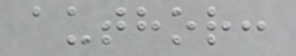author:
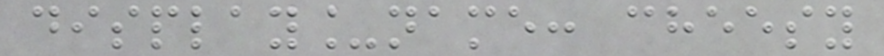display_name: cheesy
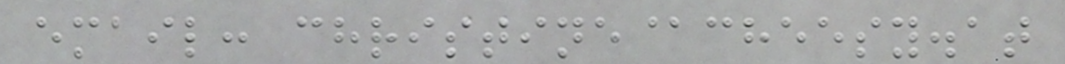email: christine@cheesy.at
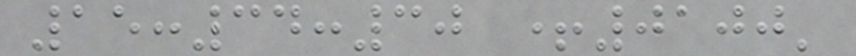15:34:30 +0100'
